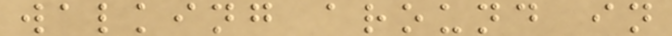walking around in
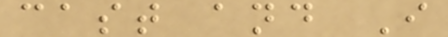cast and I
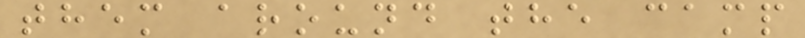them around the camp
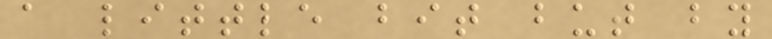a little bit but by
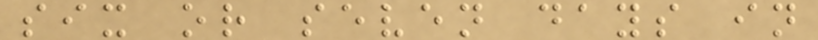six or seven days in
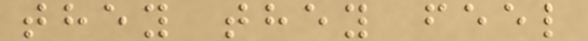they they feel
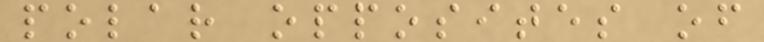polar opposites of
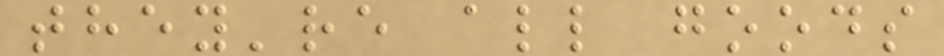they're all goods
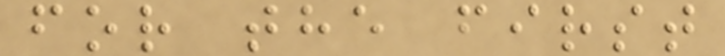for the first
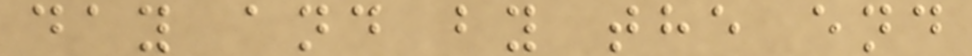day and by the end
